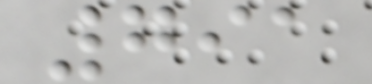791
